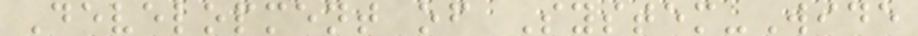Development of System-Wide
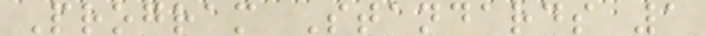Program Standards 1
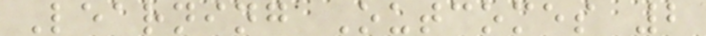Learning Outcomes 2
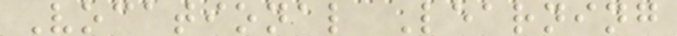Vocational Learning
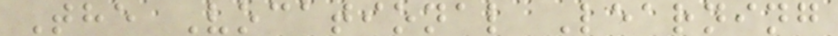The Vocational Learning
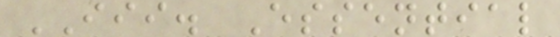III. Essential
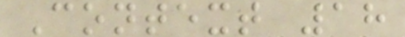Context 18
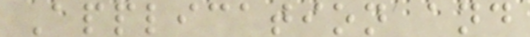Application and
